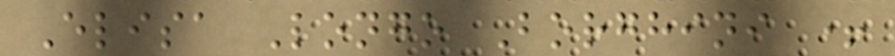Elisa Longo Borghini +
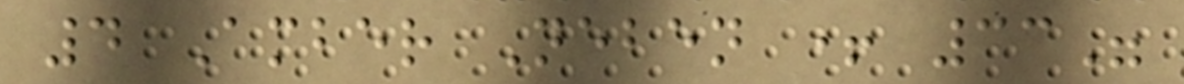4 Amber Neben + 33"
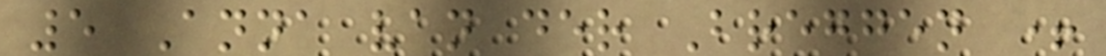5 Anna van der Breggen +
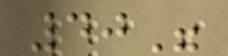40"
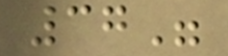37"
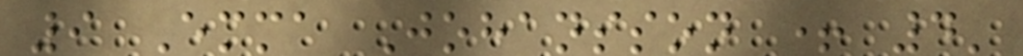9 Emma Johansson + 4'
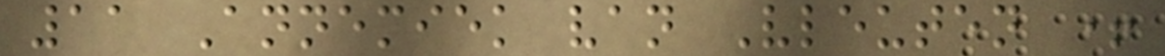11 Annemiek van Vleuten +
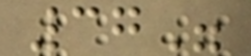37"
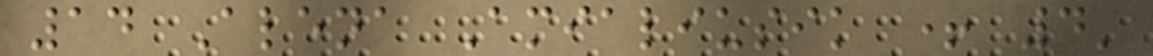14 Alena Amialiusik + 4'
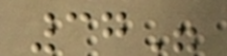37"
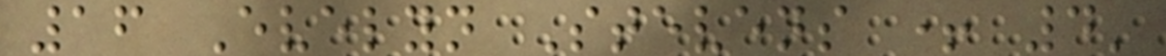16 Evelyn Stevens + 4'
